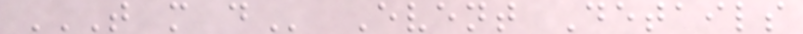T M D Event Details
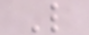L
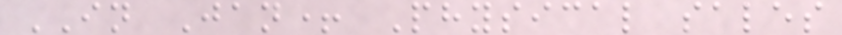IN Jan+ Physical sales
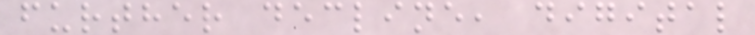further decline, digital
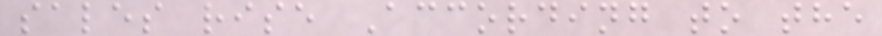sales rise According to the
